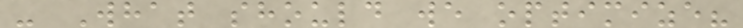- What should we optimize?
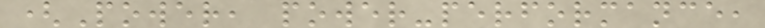(Power, power-performance,
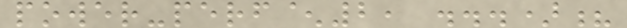power-perf^2, ...)?
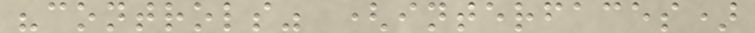"controls" (interfaces)
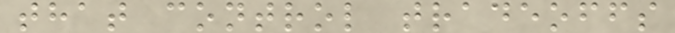that control tradeoffs
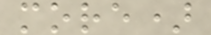more)
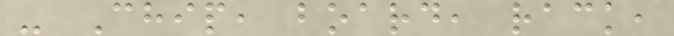- Chip, board, rack,
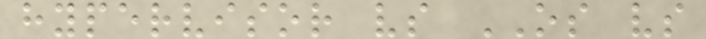hypervisor vs OS vs
